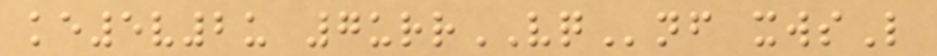ke5v2u 7urrVQnf xwsL
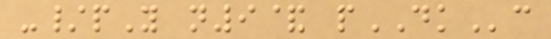-/pY n9& pDKc
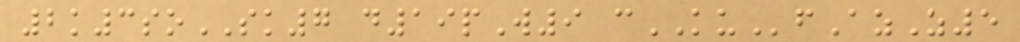2k3soSK7 d19pW9 cKUfAzZ5
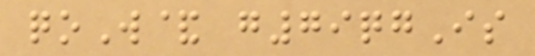qoW& g79qgIs
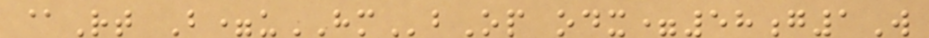@Rt B=uHMbOp odx=58g1W
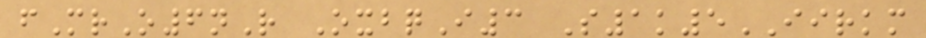fMrO6nR OxbqI3 S1k5IIRKM
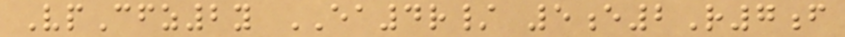VpCfz2y EA4r/ 5e2R7f
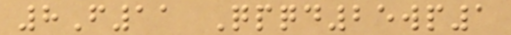8F11 Qpqd25wp1
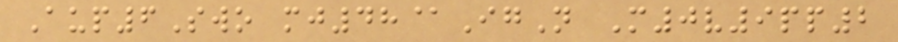Aup6Swo mj48@IgN M0v9pp2
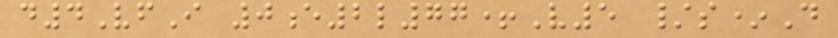d4VfI 0e2l77+V5 /s*D
